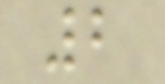2
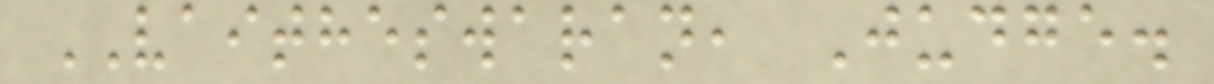VAITHESWARAN, Judge.
